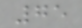75
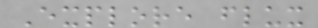Explore flux
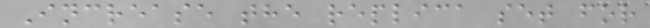Increase the replica set for
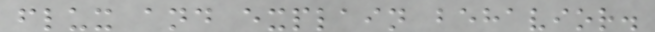flux and explain behavior.
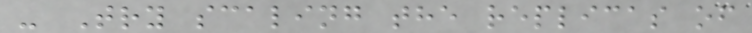- Try scaling the replicas of
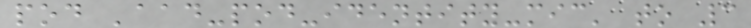pod 'aad-pod-identity-mic' to 3
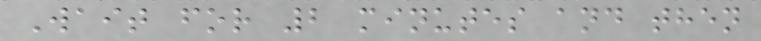Wait for 2 minutes and then
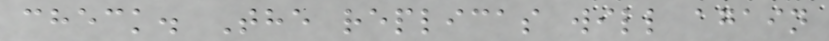check. The replicas will again
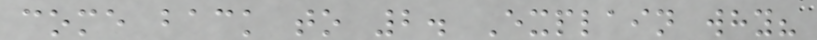come back to 2. Explain why?
